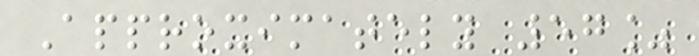Approximately 57%
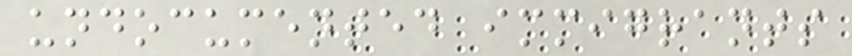undocumented immigrants
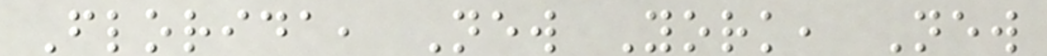Florida, New York, New
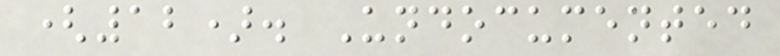(12). Undocumented
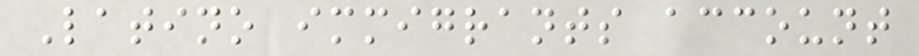Latino immigrants account
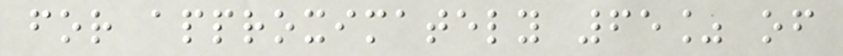for approximately 65% of
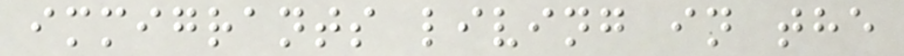immigrants living in the
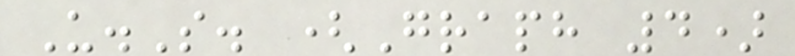U.S. (Graph 4)
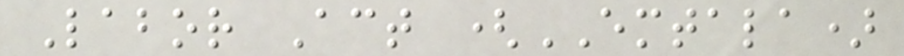Labor Act (EMTALA)
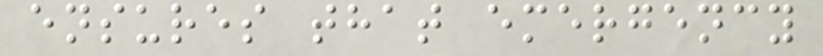ensures that emergency
